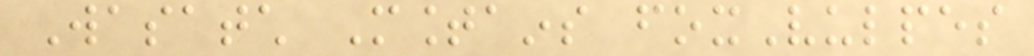Wasatch Mountains foxVulpes
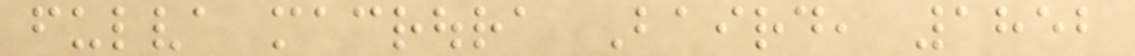fulva macroura Baird, 1852
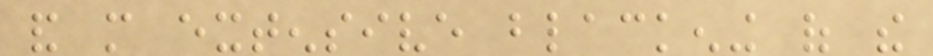and more extensive blackening of the
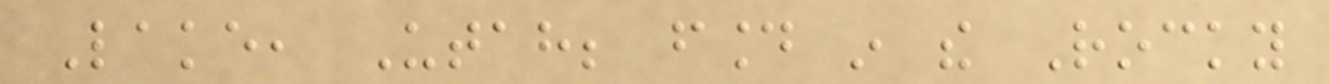Lake, Utah; found in the Rocky
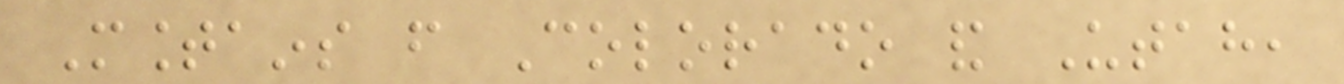Mountains from Colorado and Utah,
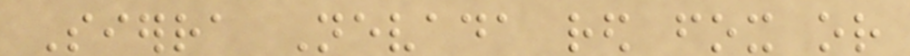Sierra Nevada red fox or
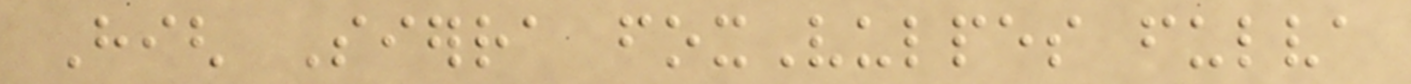High Sierra foxVulpes fulva
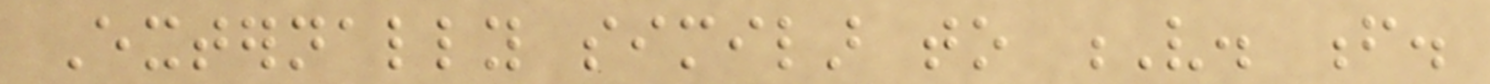Externally similar to V. f.
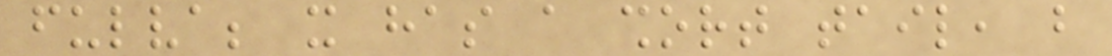fulva; it has a short tail, but
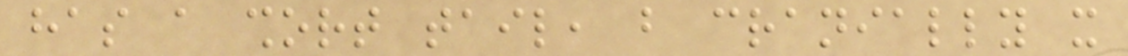has a short tail, but cranially it
